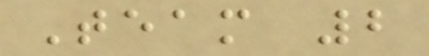Team 2
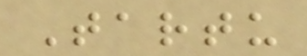Tartu
